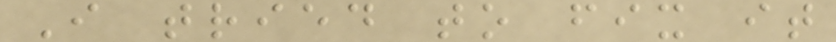I tried to fix it
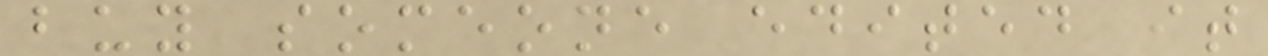buy someone edited it
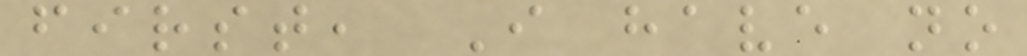first, I have no
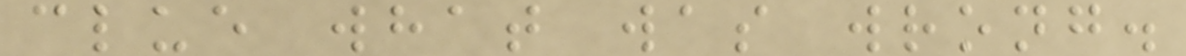clue what was wrong.
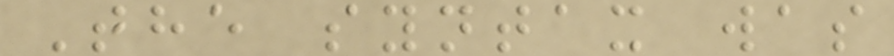The syntax was
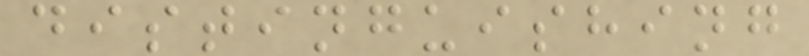distinguishing
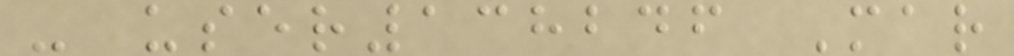- user138246 Mar
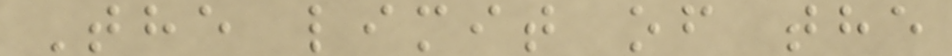The limit of the
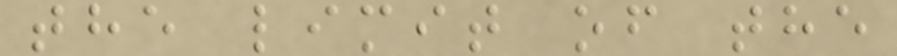the limit of the
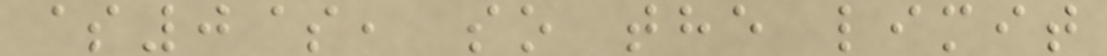$0$, so the limit
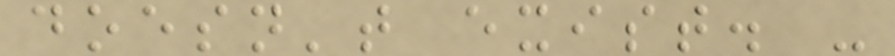doesn't exist. -
